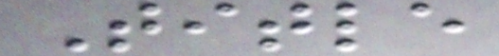Title
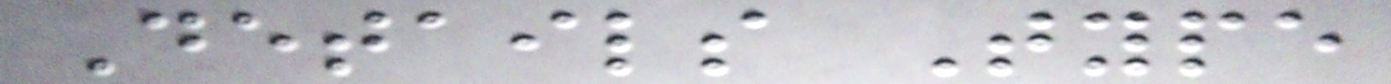Details Type
